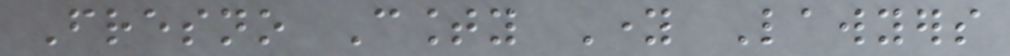Fresno County Young Lawyers
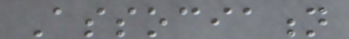Association
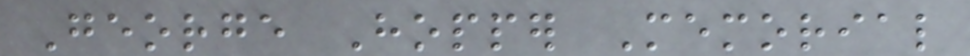George Hopper Memorial
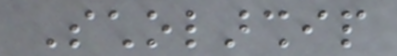Scholarship
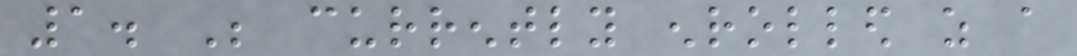1. Be currently enrolled as a
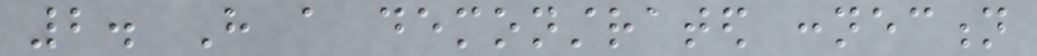2. Have a demonstrated connection
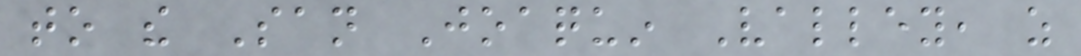to the San Joaquin Valley, as
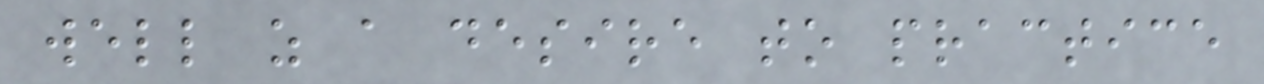well as a desire to practice
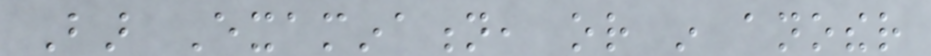Bar Examination, or in another
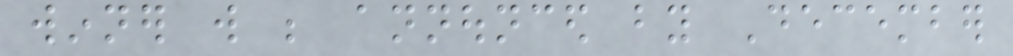winner will be announced by December
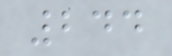244
